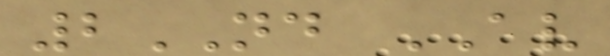2ND AV
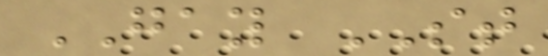GAY ST
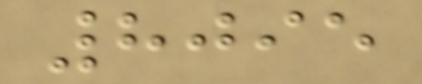8095
